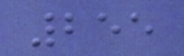255
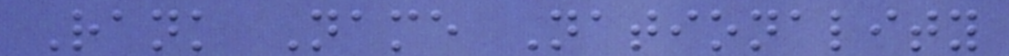Rank Name Nationality
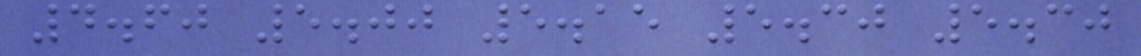4.60 5.00 5.15 5.30 5.30
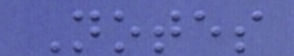Notes
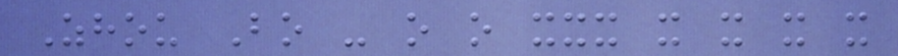Zhou Bo - o o xxx x x x x
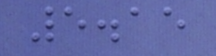5.15
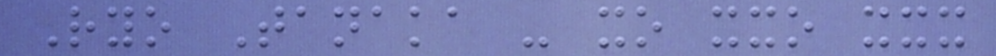Ryo Tanaka - xo xxo xxx
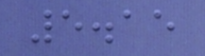5.15
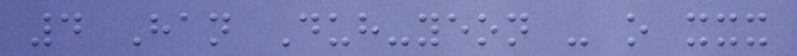4 Han Duh-yeon - o xxx
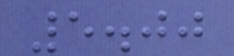5.00
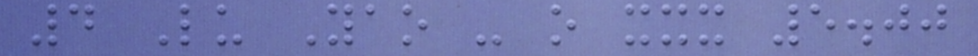4 Lu Yao - o xxx 5.00
